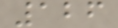126
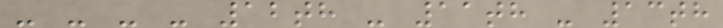- - - - 12th - 11th - 13th
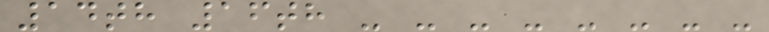14th 16th - - - - - - - -
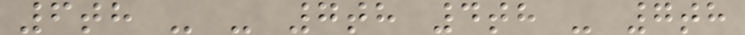6th - - 7th 4th - 7th
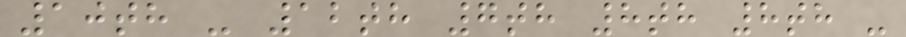10th - 12th 7th 8th 8th -
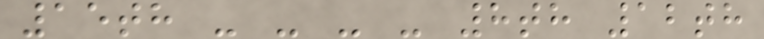15th - - - - 8th 12th
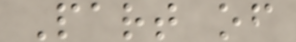Part of
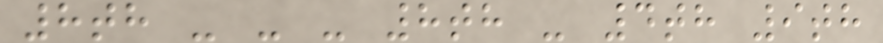8th - - - 8th - 4th 9th
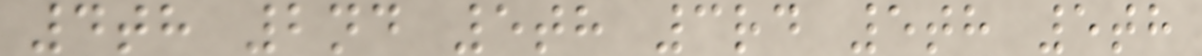4th 2nd 5th 3rd 5th 5th
